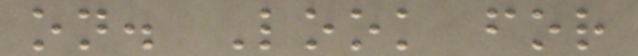on. Look for
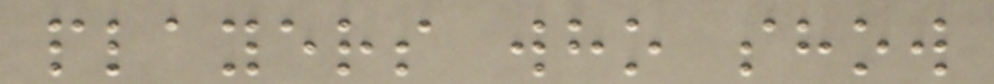players who show
